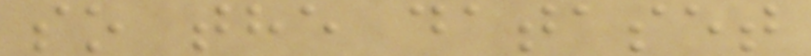so the dataset
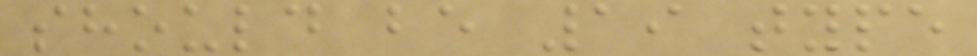should be 19 type
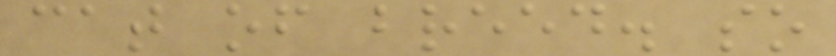cat of breed. so
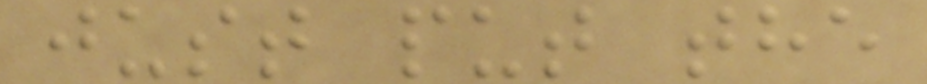just put the
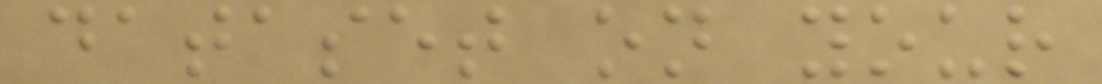dataset on your
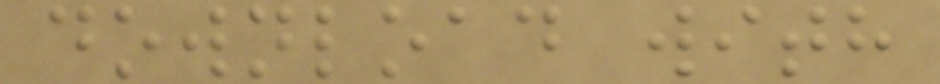download with
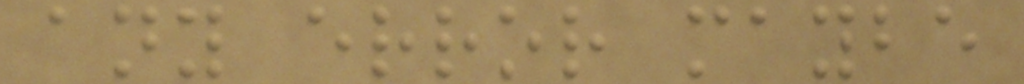any error maybe
